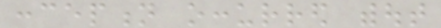conception occurred without
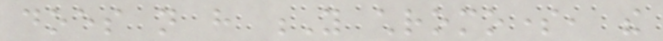does not have Y chromosome, the
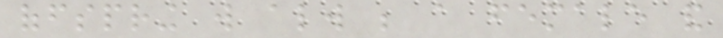offspring will always be a female and
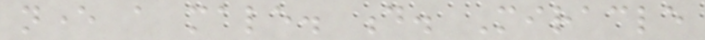never a male. d. Miracle
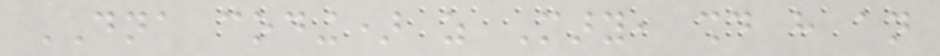DNA coding) as Mary, should have an
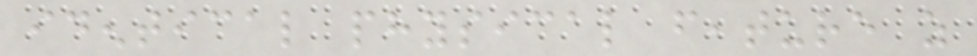identical physical feature as
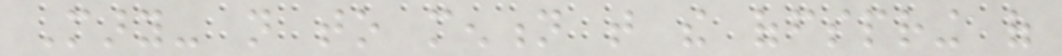Mary- not to mention that the offspring of
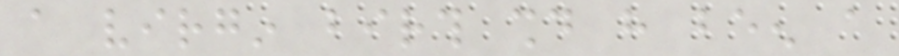a virgin birth should have been a
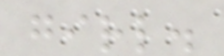girl.
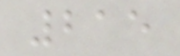215
